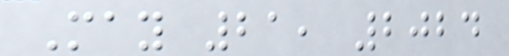May 21, 2024
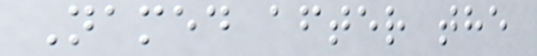Named after the
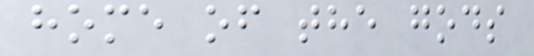home of the gods
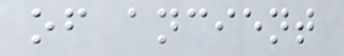of ancient
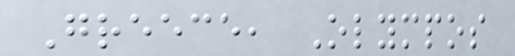Greece, Olympos
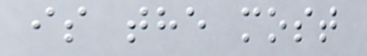is the most
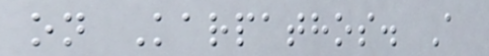on Karpathos. A
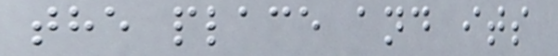the place and its
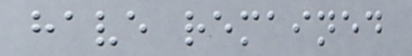have remained
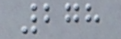278
